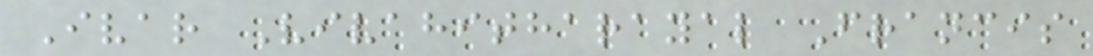Ivar Vivahitharayal Francis
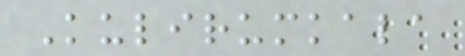Kulirumkala
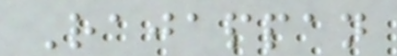Rajappan
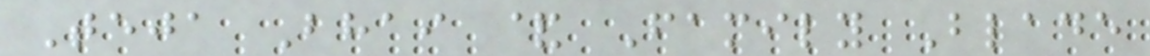Teja Bhai & Family Blade
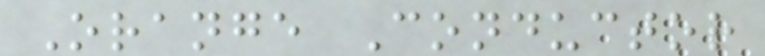Orange Conductor
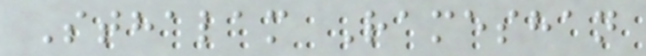Sthalam Rameshan
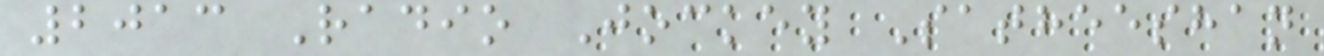2013 Radio Jockey Satheeshan
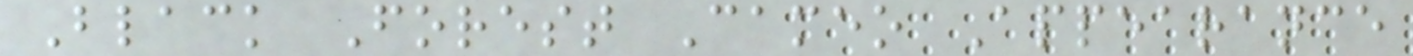Black Forest Cameo Appearance
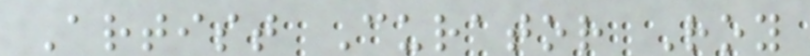Artist Curator Roy
